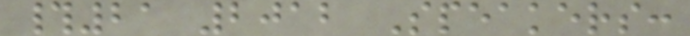#21 2012 Speakers:
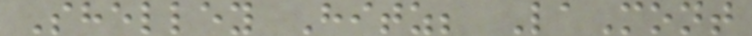Shelley Hitz; LaMont
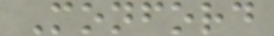Monford
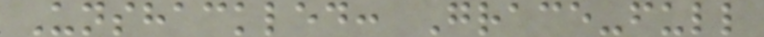Unshackled: Grace-full
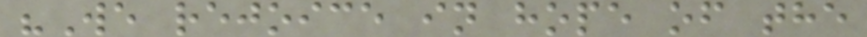"We rejoice in hope of the
